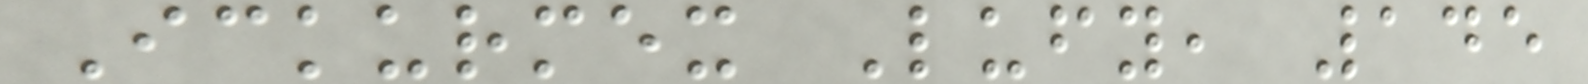Ickurmex Lufy, 145
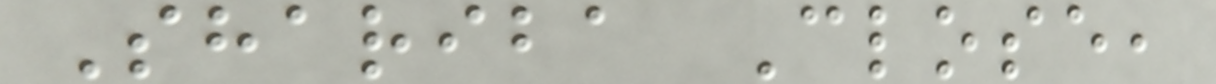Shariba Close,
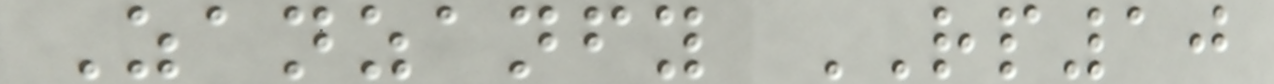Zanzanfy RP10
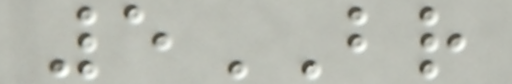5BR
